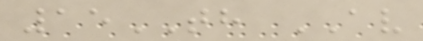15TH AV
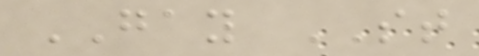GAY ST
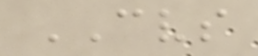CVS
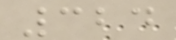324
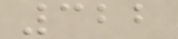322
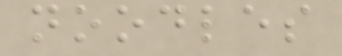noodles
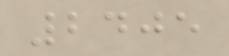2405
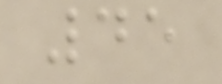45
